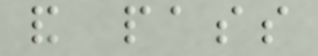and pass
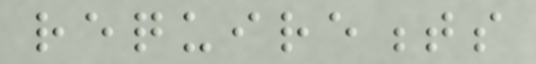requirements
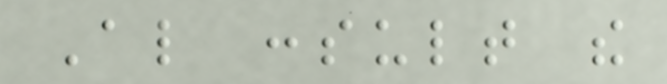Also consult the
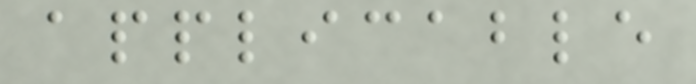applicable
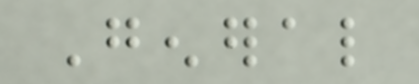General
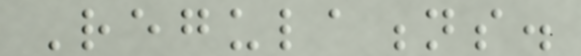Regulations.
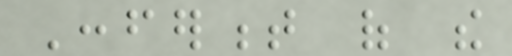Conferment of the
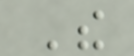The
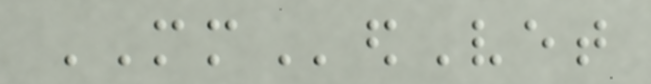MMedVet
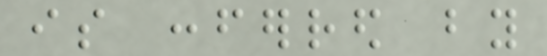is conferred by
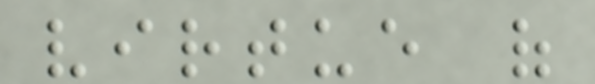virtue of
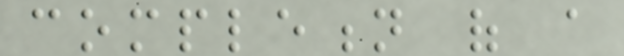completion of a
